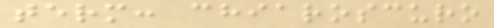term: chiaroscuro
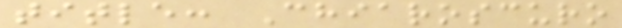title: Chiaroscuro
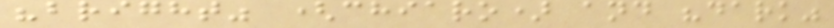"bright" (chiaro) and "dark"
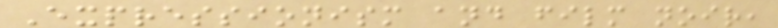Expressionism and film noir,
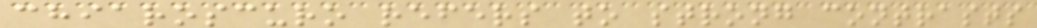chiaroscuro refers to strong contrasts
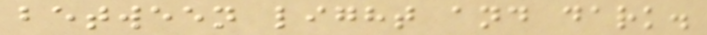between light and dark.
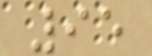95
